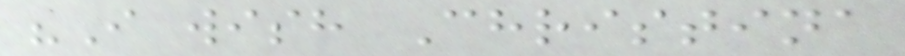"I wish Christina
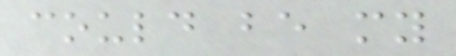could be my
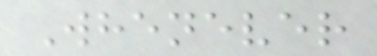Whenever
